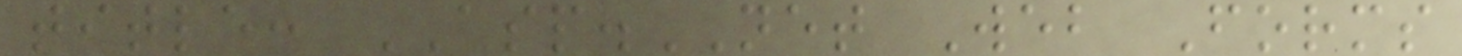title: ASP.NET Web Forms
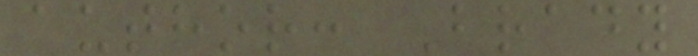author: Brady
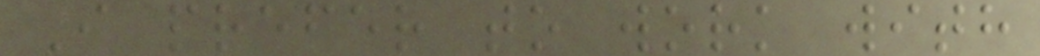I prefer to work with
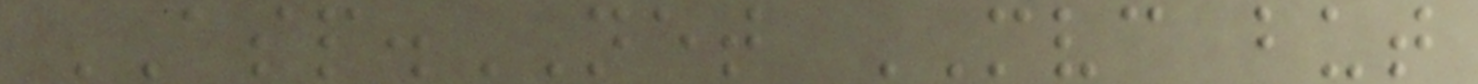ASP.NET MVC but
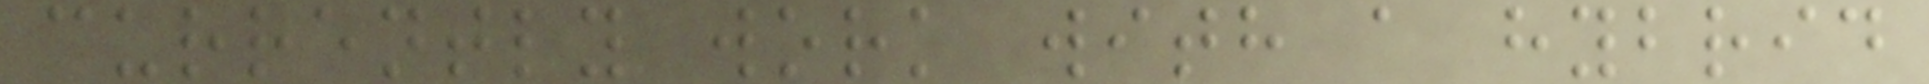currently work with a hybrid
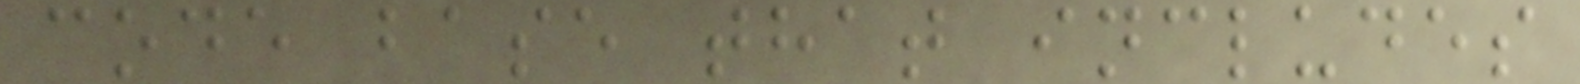code base that includes
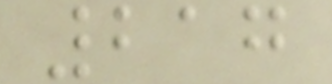217
